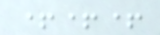+++
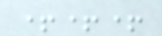+++
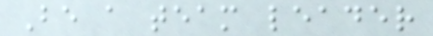Be a team leader
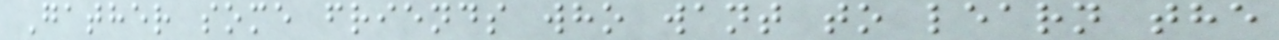Gather some friends who want to learn the
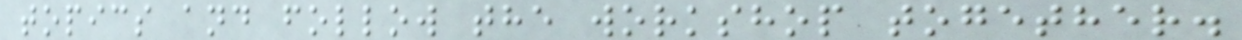topics and follow the workshop together.
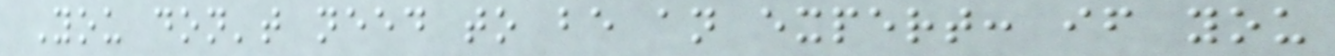You don't need to be an expert: if you
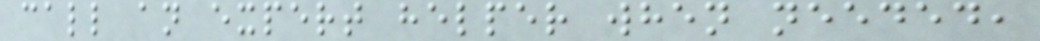call an expert helper when needed,
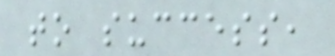to success,
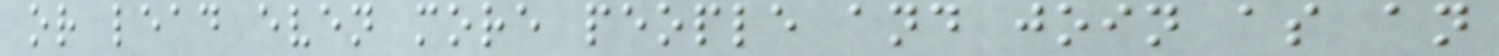or lead even more people and join as an
